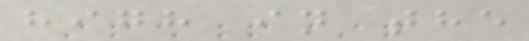high in the
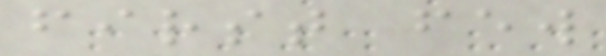first few
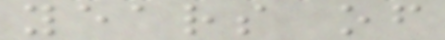years of
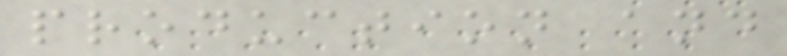production and
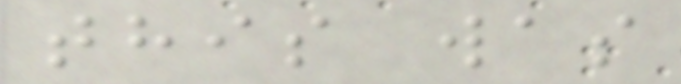this was
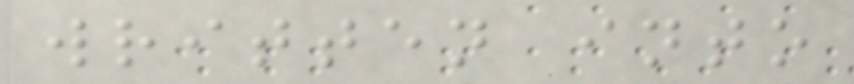written into
